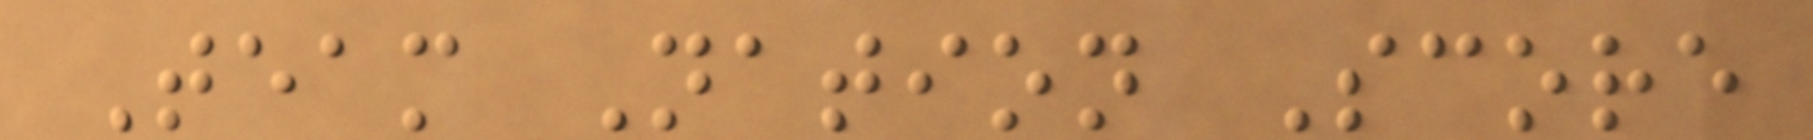Team Nation Score
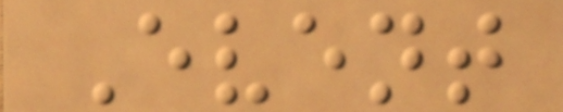Event
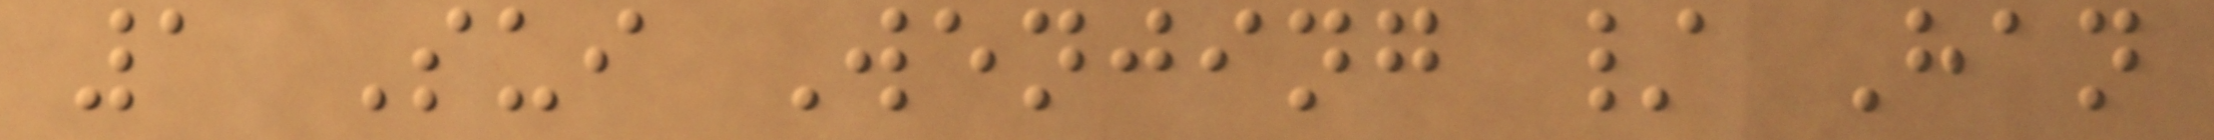1 Sui Wenjing / Han
